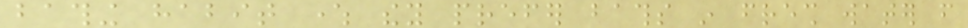bathing habit where they prefer baths in fresh water from
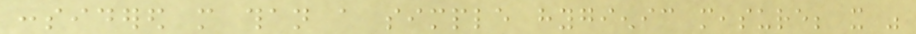considered more than a simple hygienic measure; it was
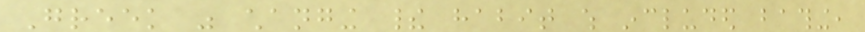Greek was changing their habit which included bathing,
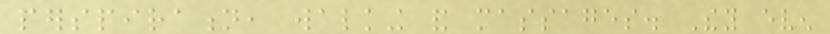perspiration, walking and massages. They even
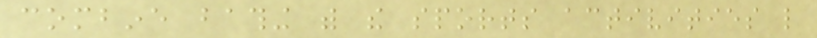combine bathing with the sports activities like
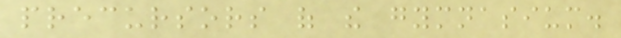precursors of the gymnasium.
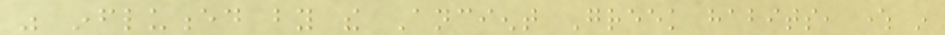was influenced by the Ancient Greek habits, where in
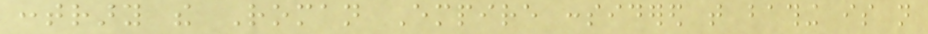contrary the Roman Empire considered that bathing is not
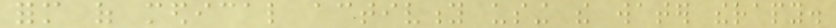form of medical activity using the water therapy.
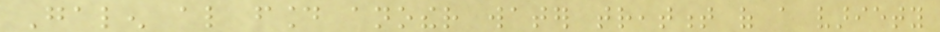Galen also found another water treatment of a variety
